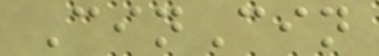CinCin
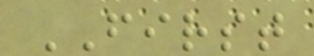FIRST
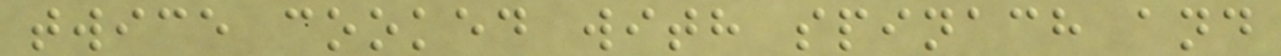twice cooked with spinach and
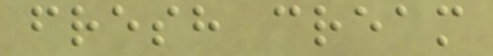fresh cream
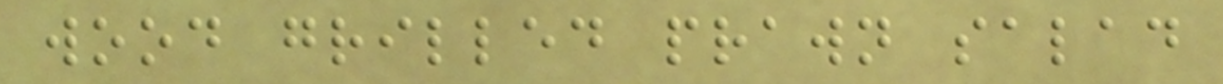wood grilled prawn salad
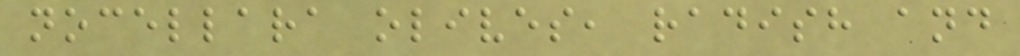nocellara olives, radish and
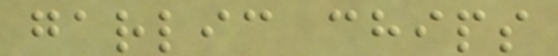garlic chips
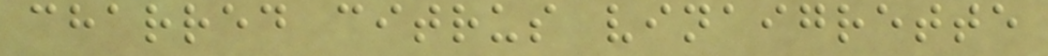charred citrus vinaigrette
